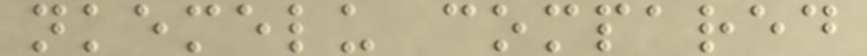nkemelu compared
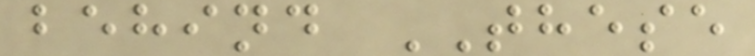behind THESE
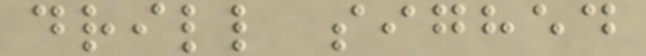drill sighed
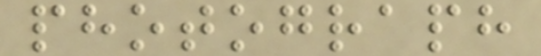photograph
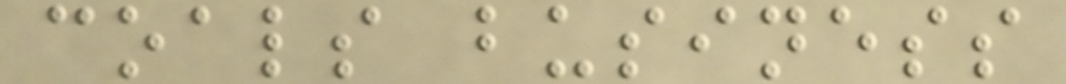coals business
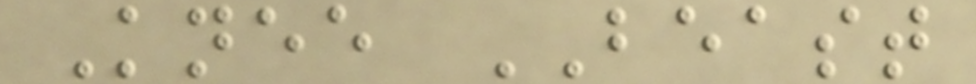Knee BEAST
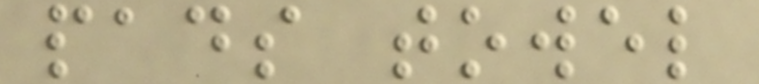pads towel
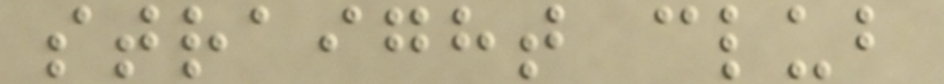straight club
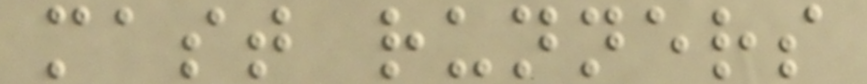mast runners
